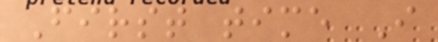First time I
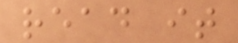read it
